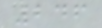246
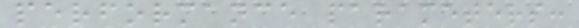performance parameters:
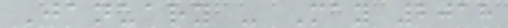January - May 2018
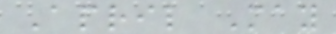April May
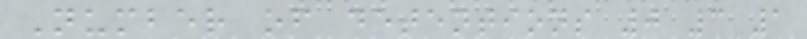Number of detentions 0 3 1
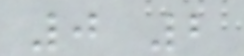0 2
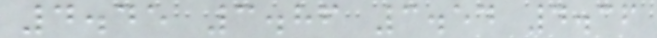4.45 3.86 3.54 4.36
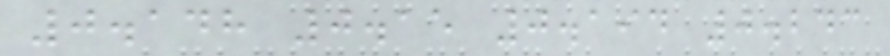0.148 0.15 0.194 0.243
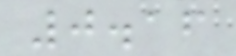0.16
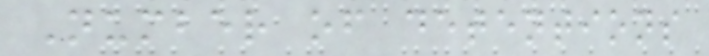Number of detentions
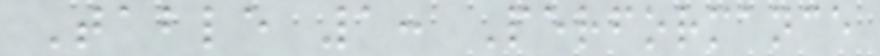Table 1: Performance
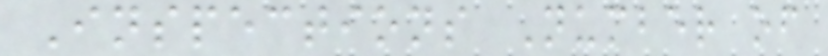Inspections Number of
